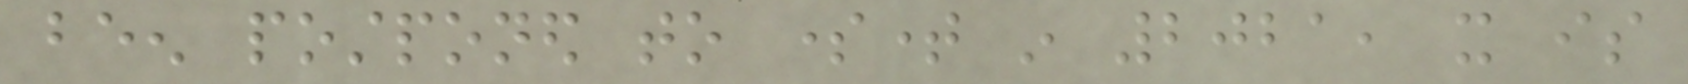been postponed to sometime in 2021, it is
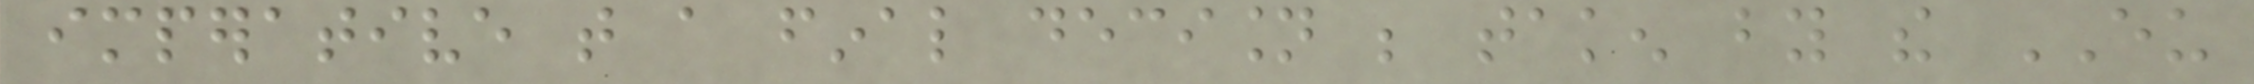imperative that a final decision be taken by the EU
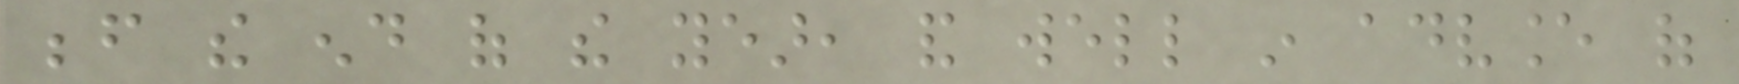before the end of the year, and well in advance of
